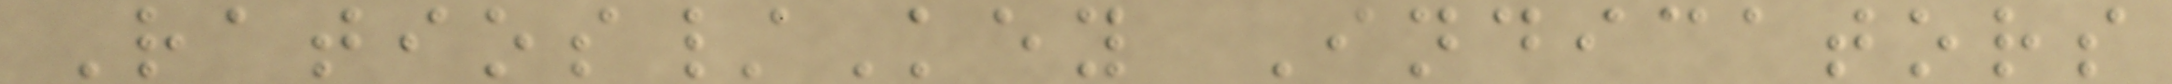Ratios/Key Indicators
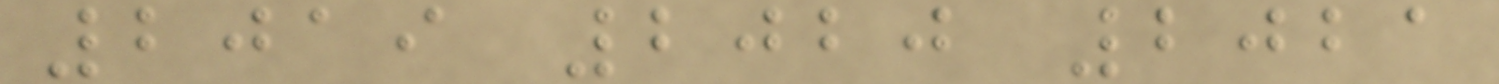2019 2020 2021
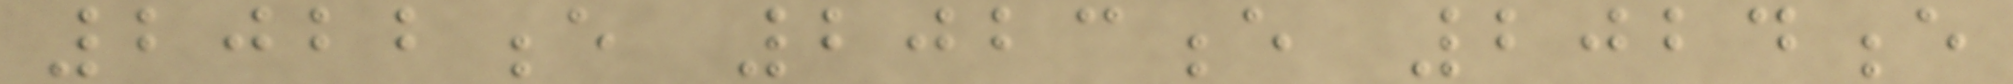2022e 2023e 2024e
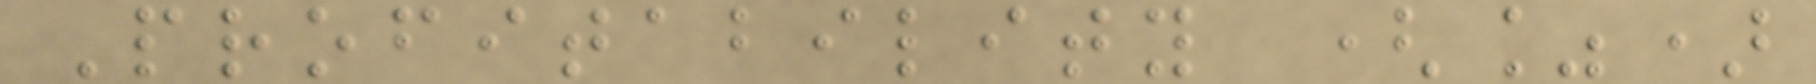Profitability (%)
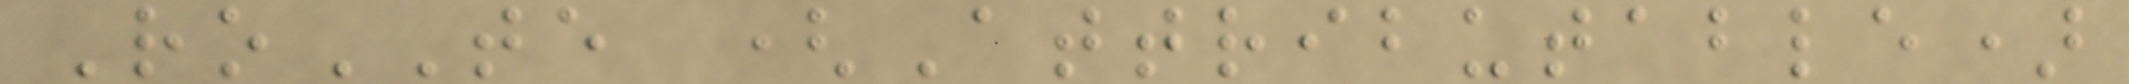RoTE (Attributable)
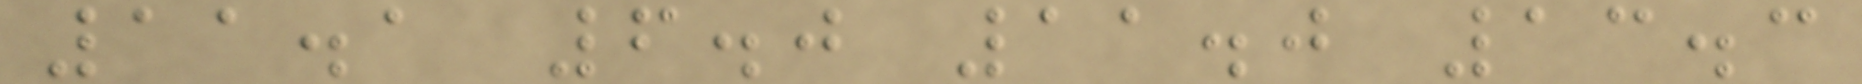11.1 6.0 11.0 13.3
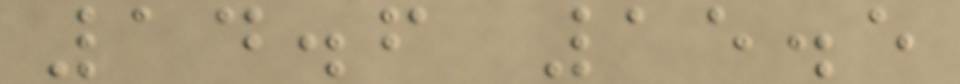14.6 15.5
